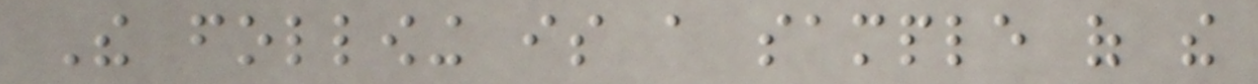The following is a sample of the
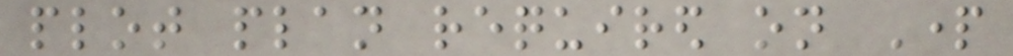plot plan required on Part
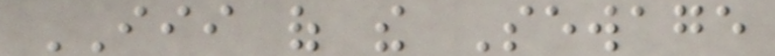III of the Sewage
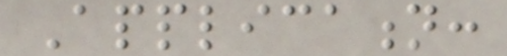Application:
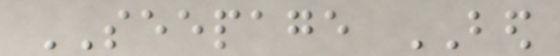SEEPAGE BED
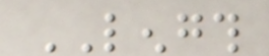LENGTH
